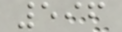596
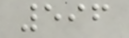596
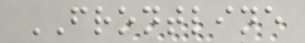FRONTLINE
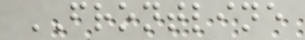FRONTLINE
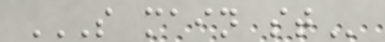S MAIN ST
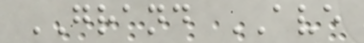GRAND AVE
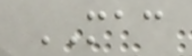MAC
